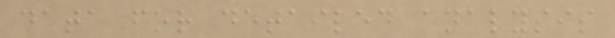data for detailed analysis
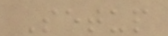Setup
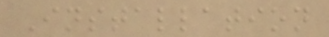Installation
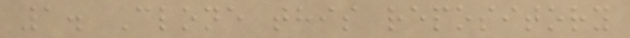1. Clone this repository
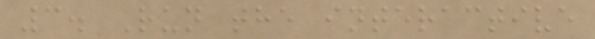3. Run the interactive
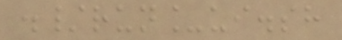./run_ui.sh
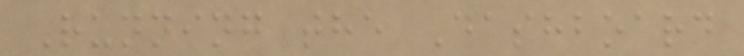Running the Dashboard
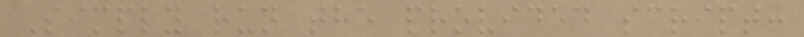Simply run the provided script:
